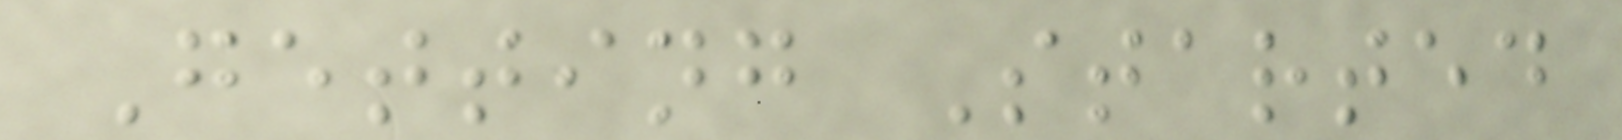Getting Started
